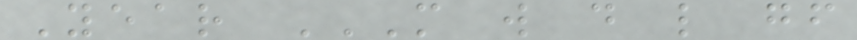Year M W D L GF
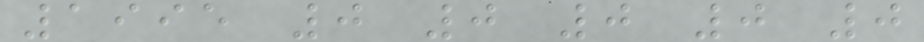1995 0 0 0 0 0
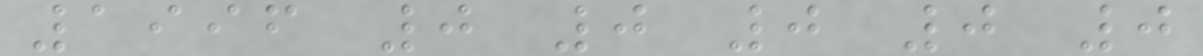1996 0 0 0 0 0
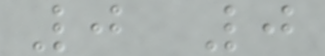0 0
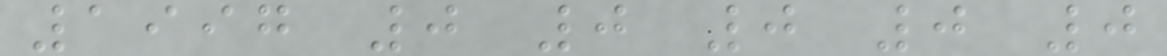1997 0 0 0 0 0
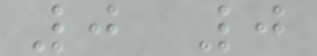0 0
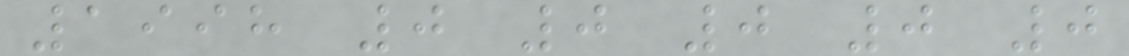1998 0 0 0 0 0
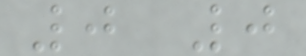0 0
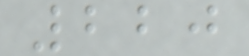220
